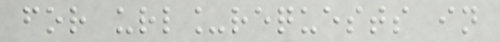for url_requests in
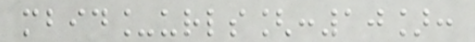mbid_urls[:10]:
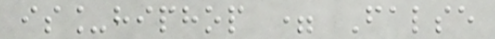is_hiphop = False
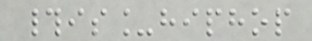#is_hiphop
